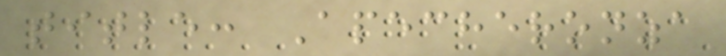title: Apecheronza
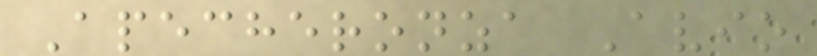Apecheronza Avio
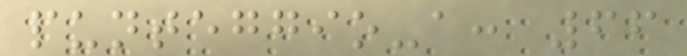punteggio-a: 66
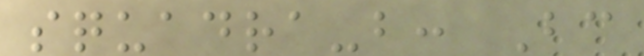squadra-b: Bc
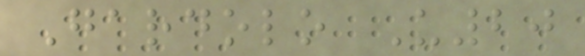Gardolo U20
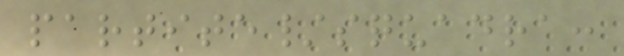partite/squadra:
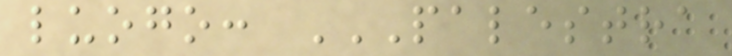luogo: PALESTRA
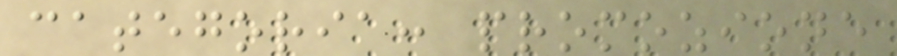categoria: promozione
